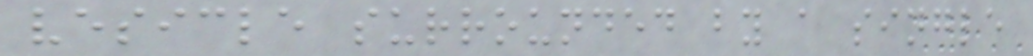vesicle surrounded by a single
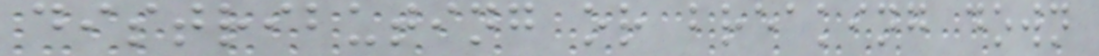distributing or breaking down
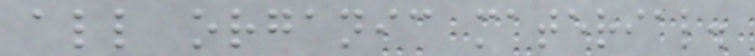all organic material.
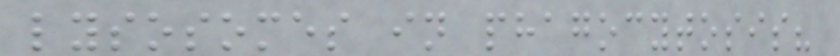lysosomes in phagocytosis?
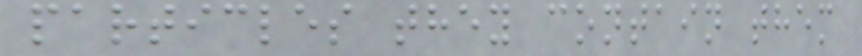particles they contain them
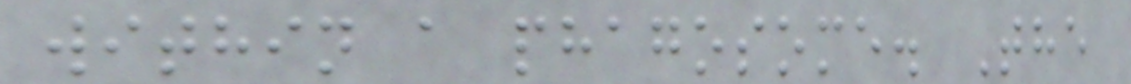within a phagosome. The
